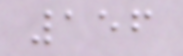156
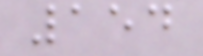154
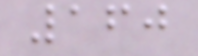160
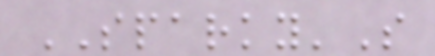SPARKY'S
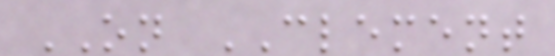ON CLEMENT
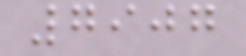7907
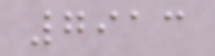7913
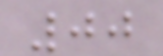00
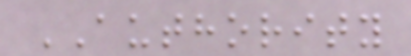AUTHORITY
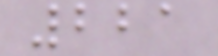221
